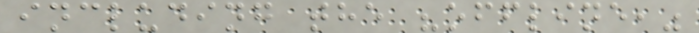including the "offline,"
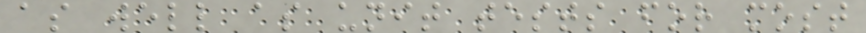as well as unit tests for most
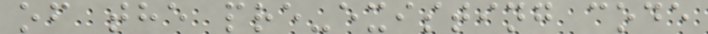of the pre-existing code
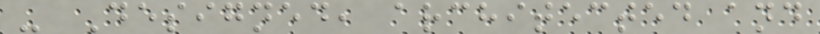- Designed, architected and
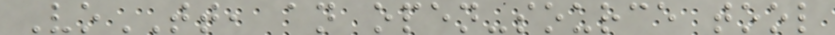VoTT, an open-source tool
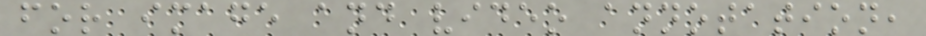for image and video annotation,
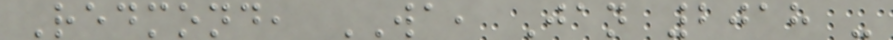Redmond, WA, Jan 2018 -
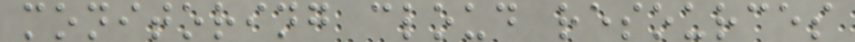monitoring cloud resources
